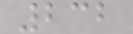232
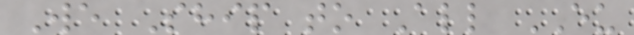We Ship to All EU
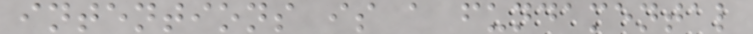intentions is a fundamental
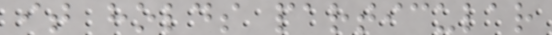it holds particular
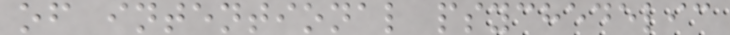of intentional psychedelic
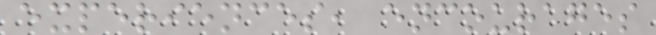experiences, encourages
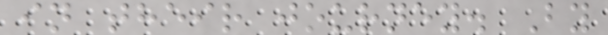in their journey. By
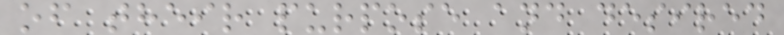of their purpose and desired
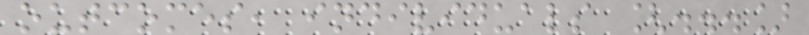outcomes, individuals [...]
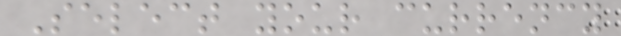Select your currency
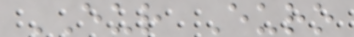EUR Euro
